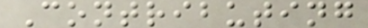Contributing
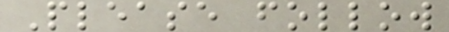Please follow
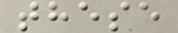these
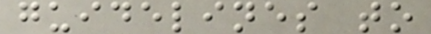guidelines to
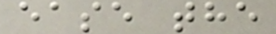ease the
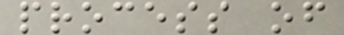process of
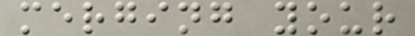merging your
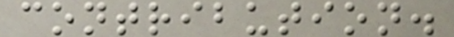contribution.
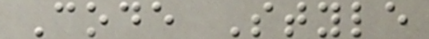Code Style
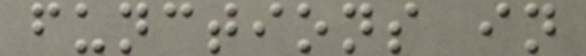functions in
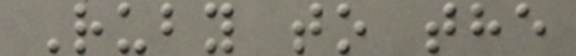Ruby to the
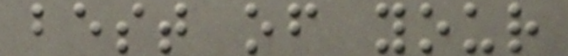best of your
